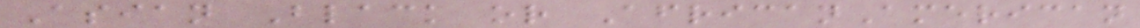Asian Black or AfricanAmerican
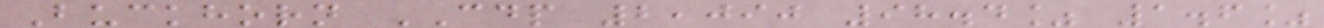Buckhorn CDP 2,090 98.4% 1.6%
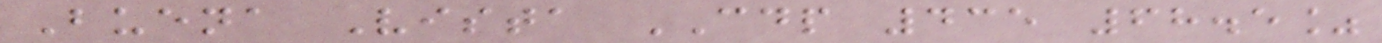Buena Vista CDP 435 68.5%
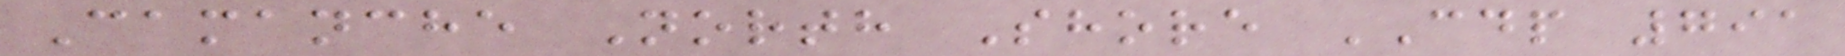Camanche North Shore CDP 791
